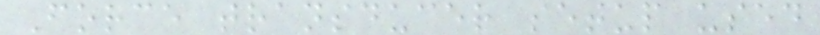Force transducer setup used
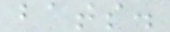bats.
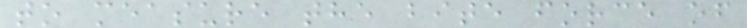to measure the bite force of
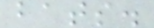bats.
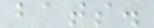bats.
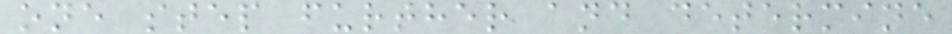one step further and determine
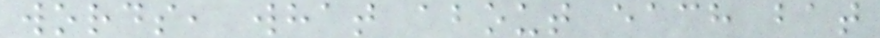words, what about each bat
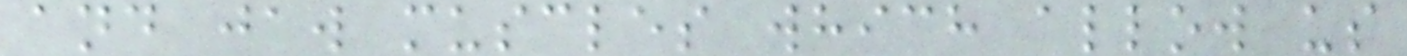and jaw muscles which allow us
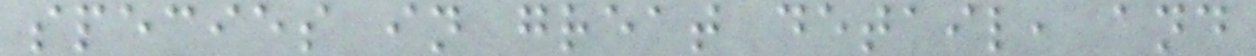species in great detail, and
